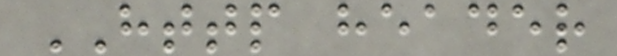HTTP header
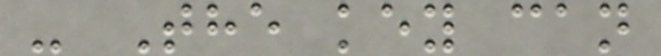- The key can
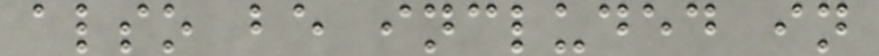also be included in
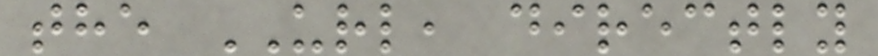the URL, directly
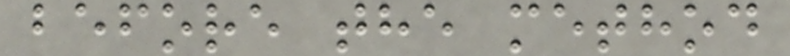before the method
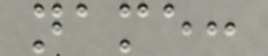name:
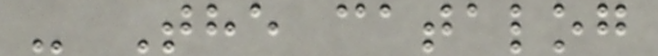- The catalog
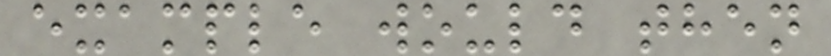example would then
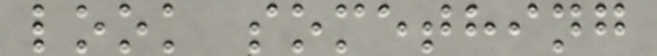look something
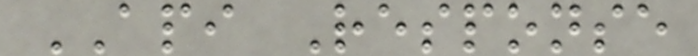API Response
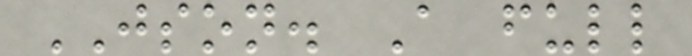JSON. A full
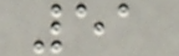51
